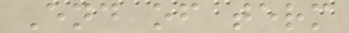End of term
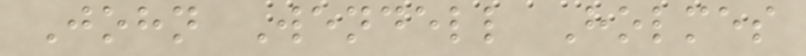John Wendell Holmes
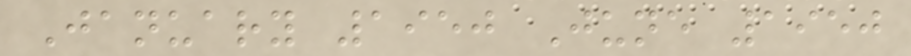January 1950 June 1950
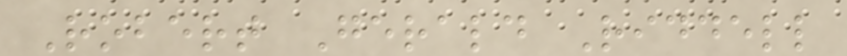Robert Gerald Riddell
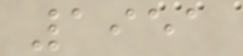1951
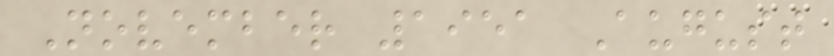November 1951 August
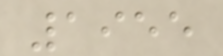1955
